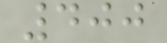400
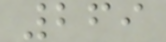269
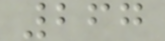267
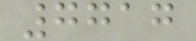7717
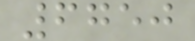6750
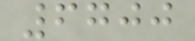6700
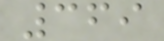369
